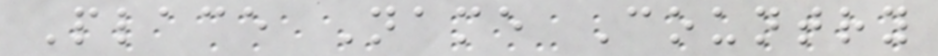Place Name Country
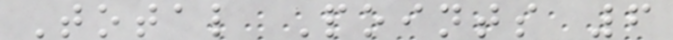Total Points 6
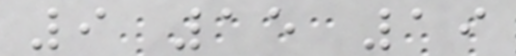9 15 19
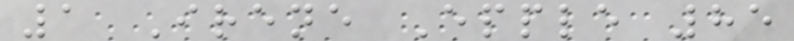1 Irene Epple 85
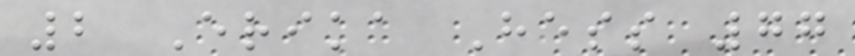2 Erika Hess 77
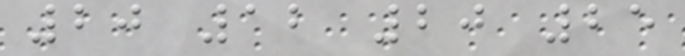20 12 20 25
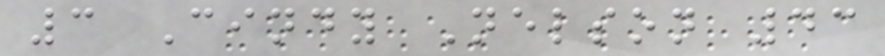3 Cindy Nelson 43
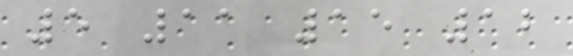5 11 15 12
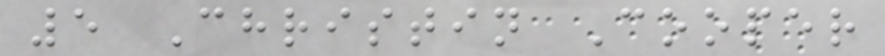5 Christin Cooper
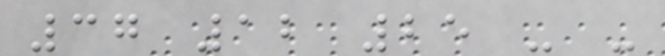37 12 25 - -
